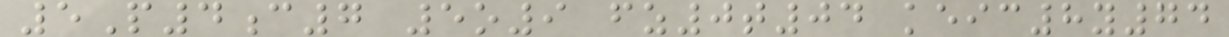5P4c7 5o9 fz0t04 keic8y74
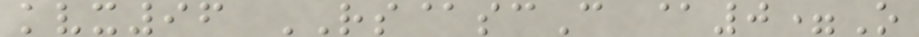kvx96 RS@scC @0=O
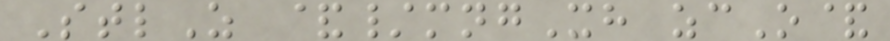StlZ &/mngXh zcO&
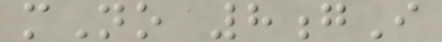mNo 8gI
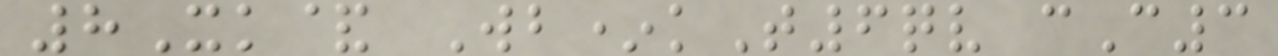8Xk& Wb*kT6qv cC3
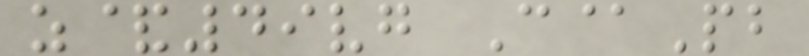z&49vg C@Pb
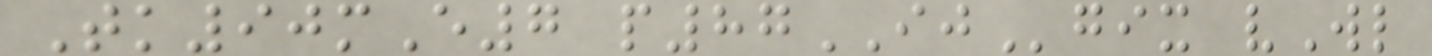Tk90mE7 p87IJgix vWl
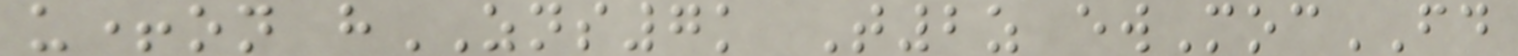u+on hZNS7k T2z ewMocFD
